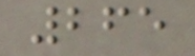265
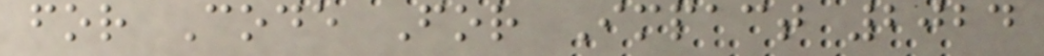for Code For Impact 2024
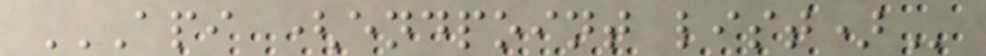API (ENDPOINT LIST)
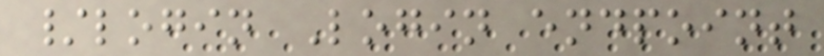/login Login endpoint
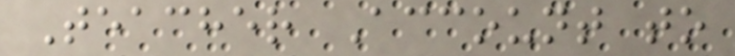Teacher Account to
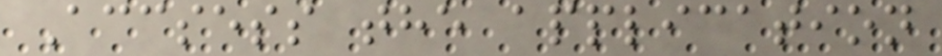Accsess the application
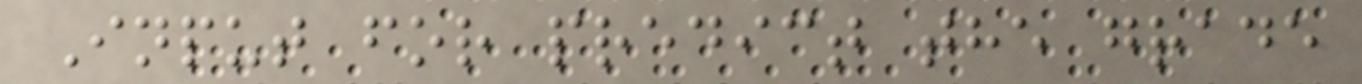Input for predict the grade
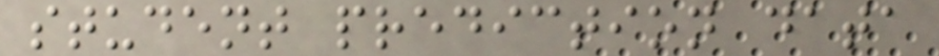student prediction data
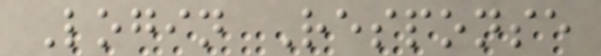Login Response
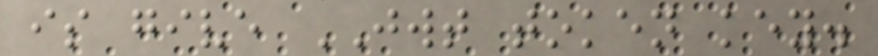is give JWT token key.
